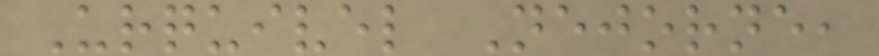Urquivel Nejorne,
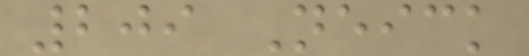209 Neick
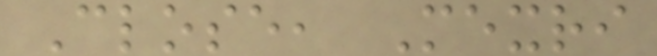Close, Mexri
